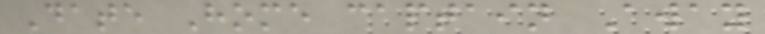Date Home captain Away
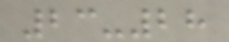23-28
